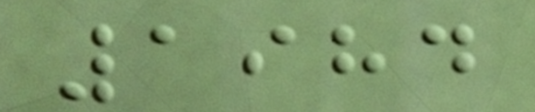1984
